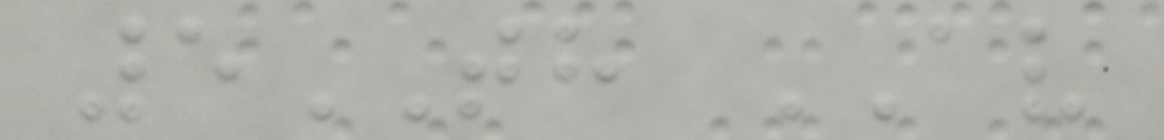5TH AV
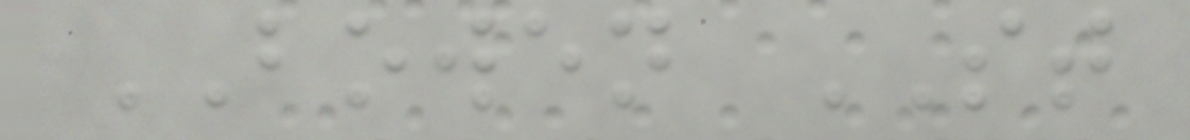BOWEN ST
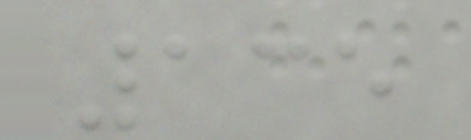135
